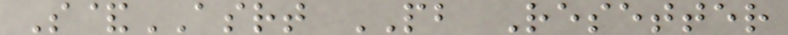S&ASRT PB Resetter
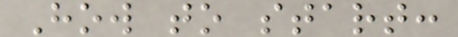How to start:
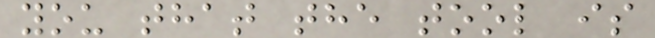you that the tool is
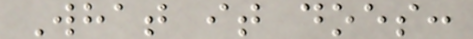What it does:
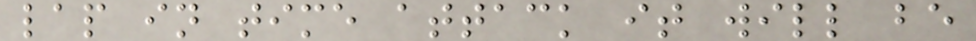lap in time attack it will be
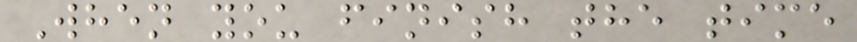When you finish the time
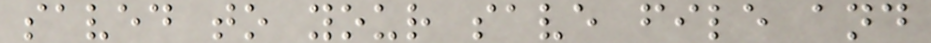saved to your save file and
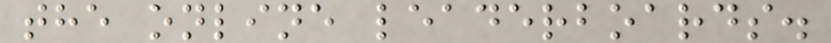the online leaderboards.
